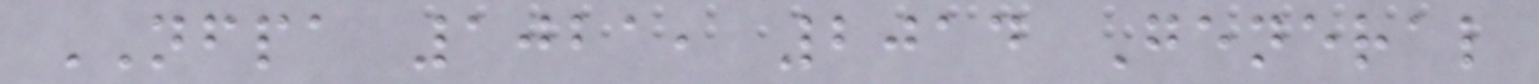NFPA 1021, 2014 General
